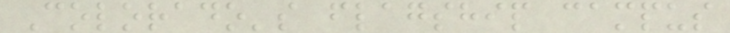Colorado's flagship campus
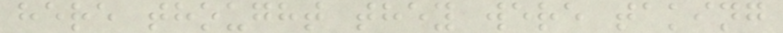here thought they were taking
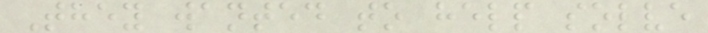They wanted to help solve
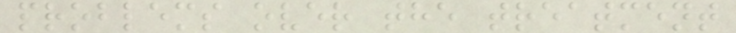problems over the treatment
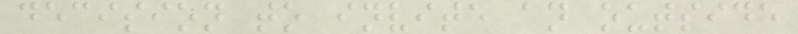decision to invite an outside
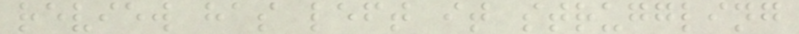review has left it struggling
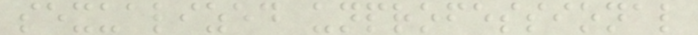sexualized unprofessional
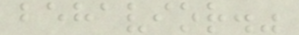behavior."
